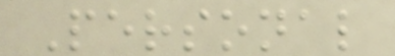Personal
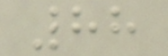88
